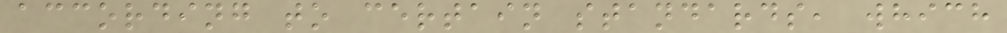according to certain standards, which
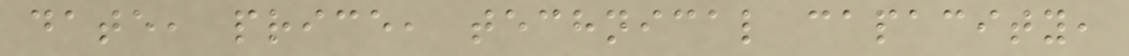date, price, technical capacity,
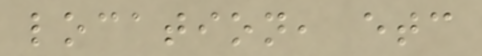location, etc
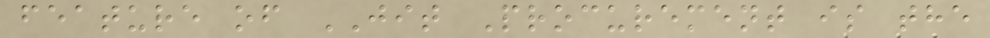feature of JIT Procurement is the
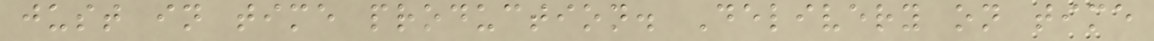just in time production. Delivery on time
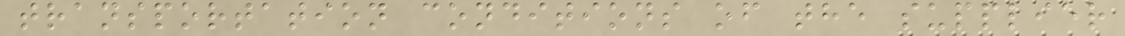transportation conditions of the supplier
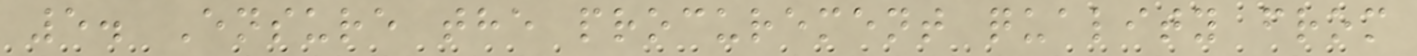5. Ensure the procurement quality from
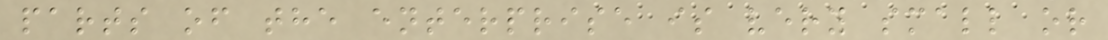parts of the enterprise is very small or
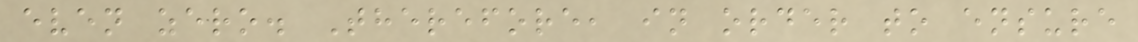even zero. Therefore, in order to ensure
